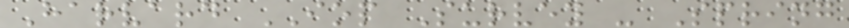Harvard IOP Survey - Spring
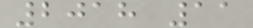2018 11
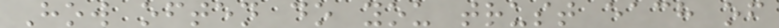How often do you trust each of
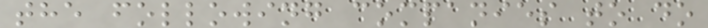the following companies to do
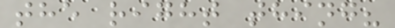the right thing?
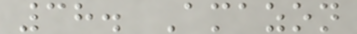38. Amazon
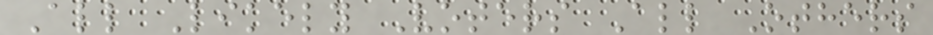All Likely Voters All Others
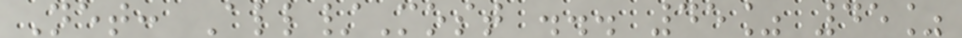Net: All/Most ... 45% 45%
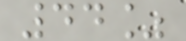44%
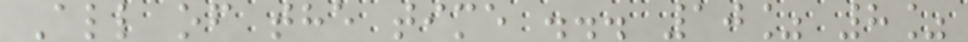All of the time ... 10% 8%
